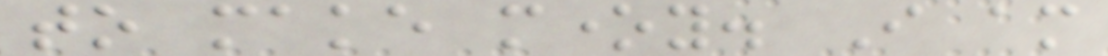to make money. I am
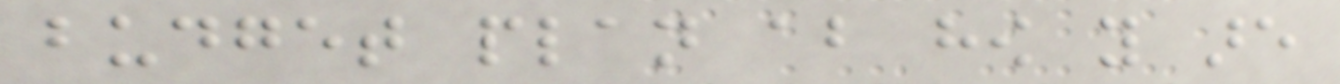budget plan about how you are
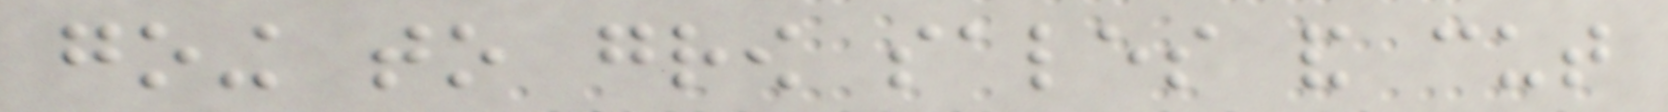going to grow sales and cut
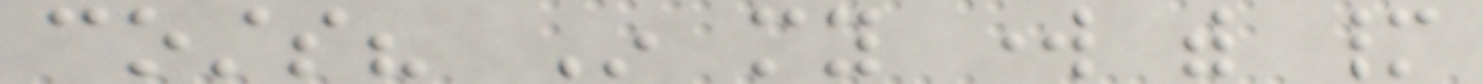costs? In my work with many
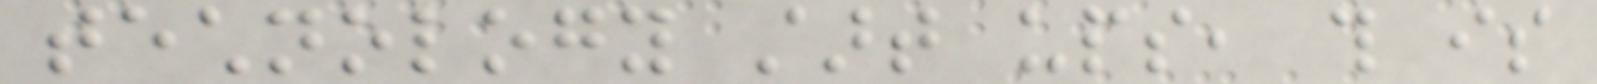technology start ups, this is
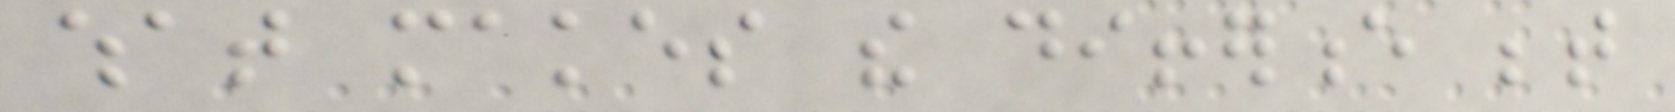what makes the difference between
